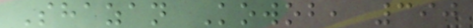Shazan Kowob, 390
